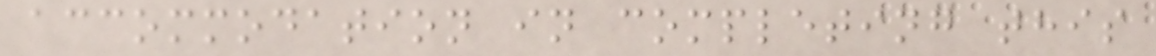accommodation in completing this
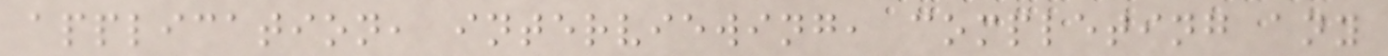application, interviewing, completing any
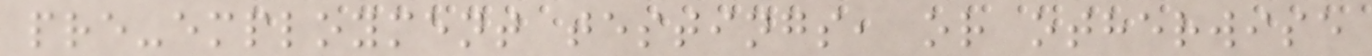pre-employment testings, or otherwise
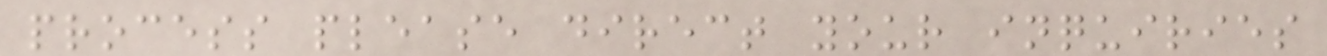process please direct your inquiries
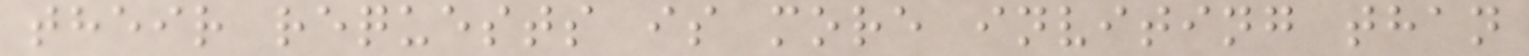their requests is more inviting than
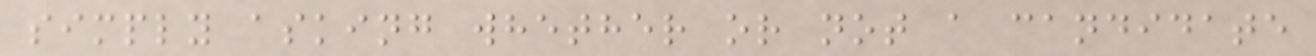simply asking whether or not a candidate
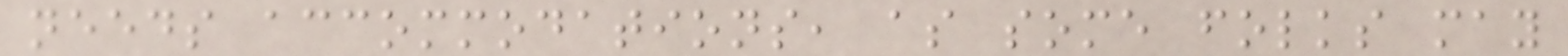needs accommodations, as some folks may
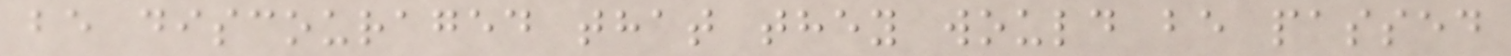be discouraged that they would be passed
